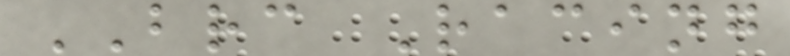BRC Racing
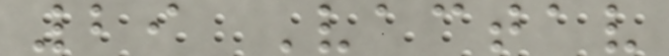29 Vactav
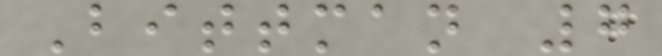Bittman 7
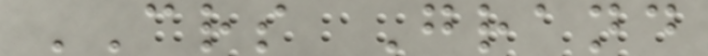CRS Grand
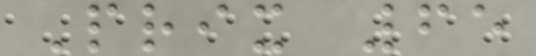Prix 65
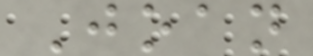Joan
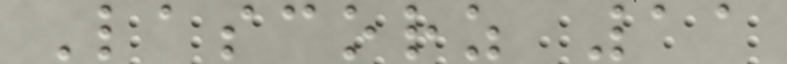Lascorz 11
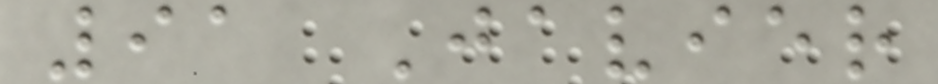91 Javier
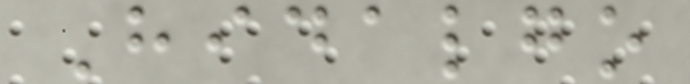Hidalgo
